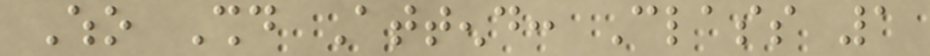Who Should Attend: Class 1
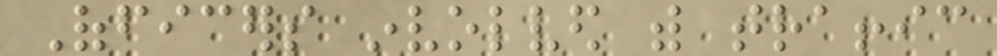Officers involved with traffic
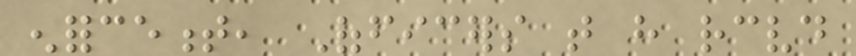enforcement, Officers that have received
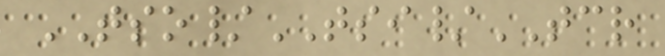TSO/TSI/TCR
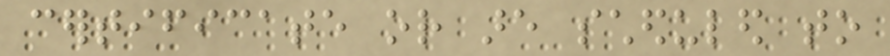certificate or are scheduled to
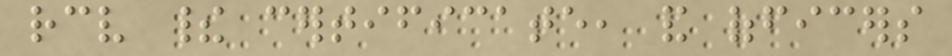receive their certificate, and officers
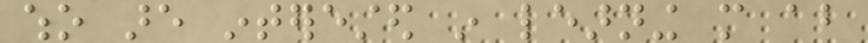who are interested in learning more about
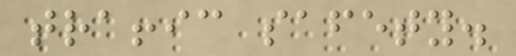traffic safety.
